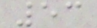53
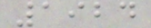1924
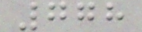778
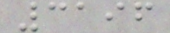3196
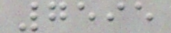7595
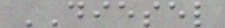DIESEL
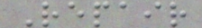Repair
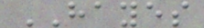HAYES
